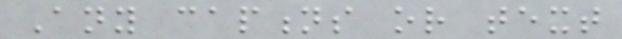Any captions or text
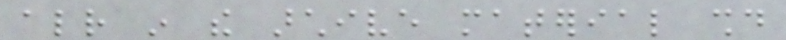already in the archive material should
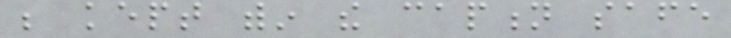be kept within the caption safe
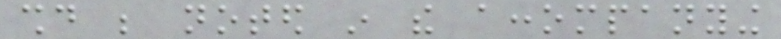should be noted in the accompanying
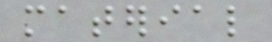material
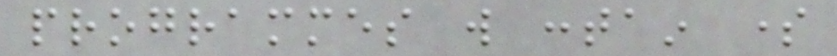programmes will contain some
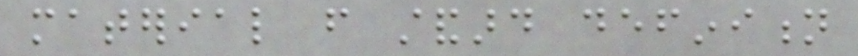material from standard definition
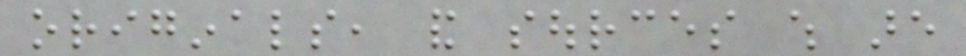originals, and sources which are
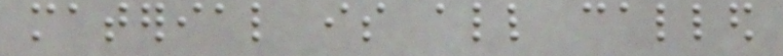material is all called
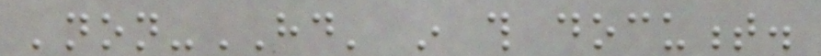'non-HD' in this document.
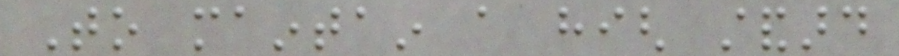To maintain a high standard
